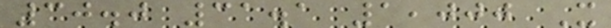30.0 31.1 1,000 X
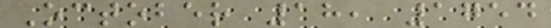October 18, 1754
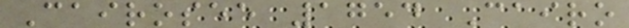Cairosee 1754 Cairo
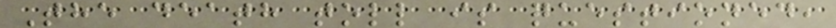The death toll is questioned,
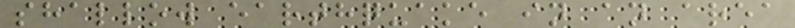shallow earthquake in an area
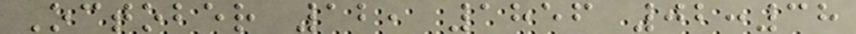October 12, 1856 02:38
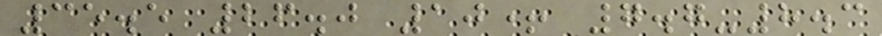35.5 26.0 10+ 7.7-8.3
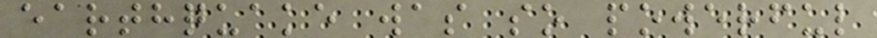earthquake was so powerful
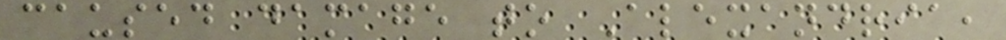caused damage to Alexandria,
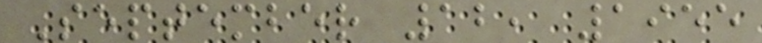September 12, 1955
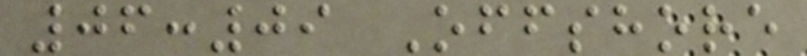06:09 Offshore
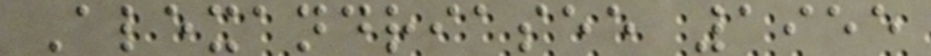Alexandriasee 1955
